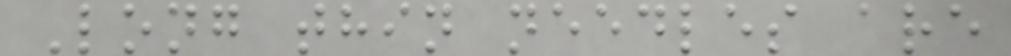Long thin needles are
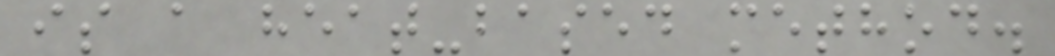is a heat-based method.
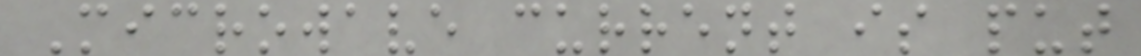Microwave current is put
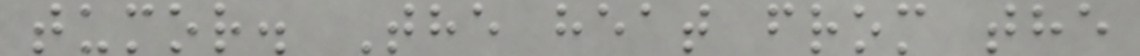tumor. The heat from the
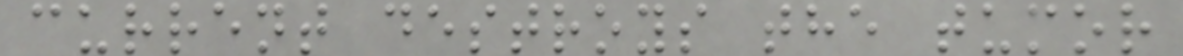current destroys the tumor
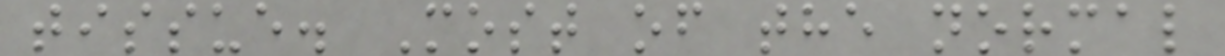tissue. Most of the normal
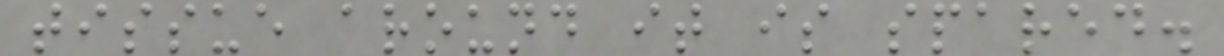tissue around it is spared.
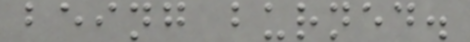being burned.
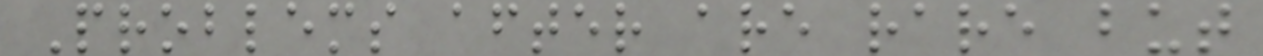Problems after are rare but
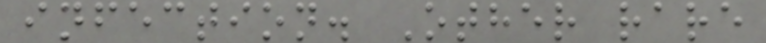infection. Other rare
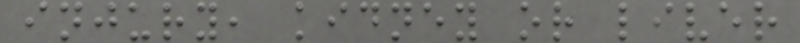injury, kidney or liver
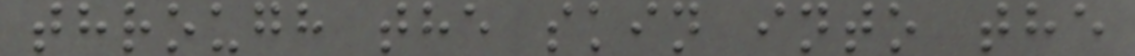through the skin into the
